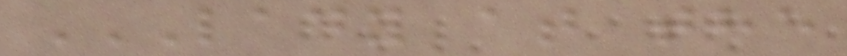LADY AT THE
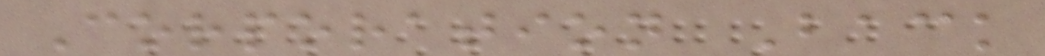Corporation Back
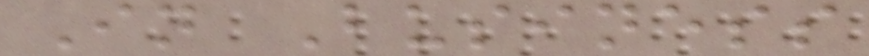In Business
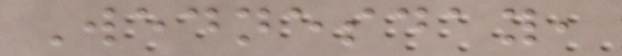Wednesday,
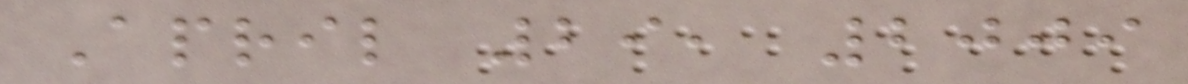April 29, 2009
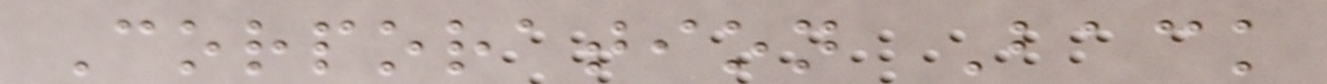Corporation Back
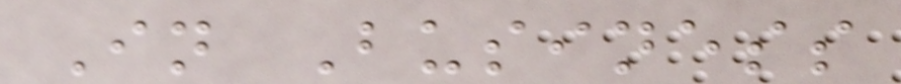In Business
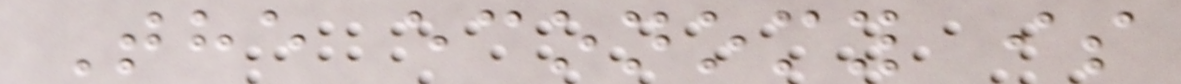The economy is
